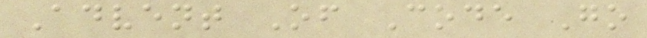Advent Of Code Go
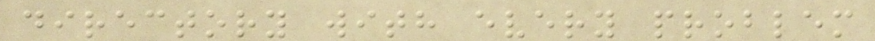directory with every problem
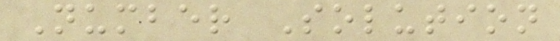Number Solution
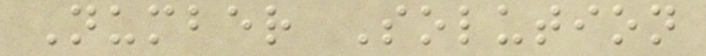Number Solution
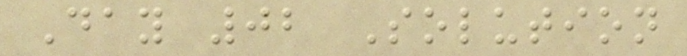Day 02 Solution
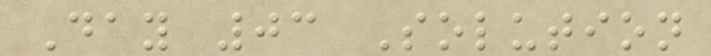Day 03 Solution
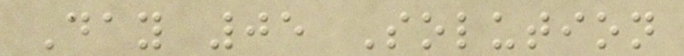Day 05 Solution
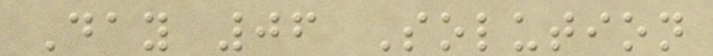Day 06 Solution
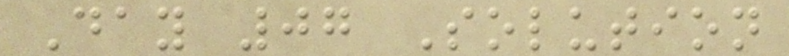Day 07 Solution
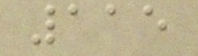115
